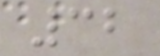32
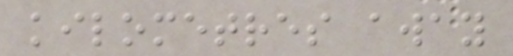kilometres away
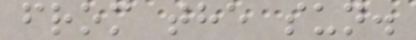from the sun.
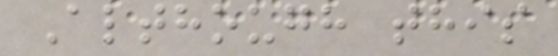Although this
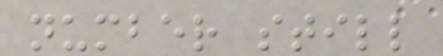number still
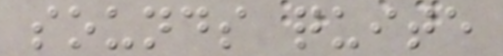sounds quite
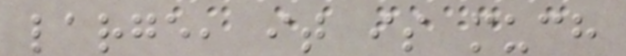large, it is much
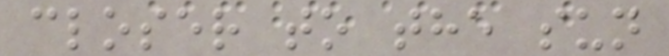closer to the sun
